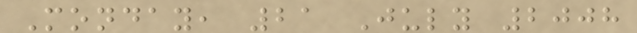Monday, 21 July 2008
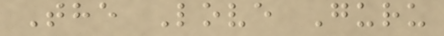The Love Guru
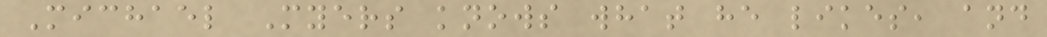Michael Myers knows what he likes, and
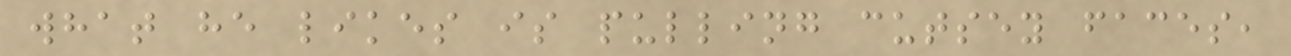what he likes is pulling cutsey faces,
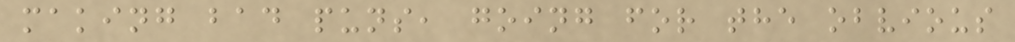making bad puns, going for the obvious
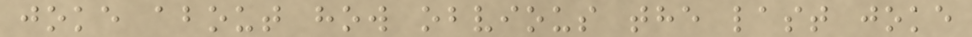joke about how obvious the last joke
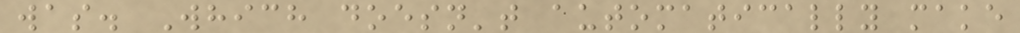was. Which doesn't automatically make
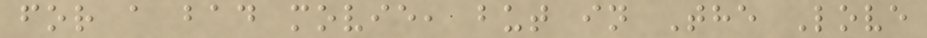for a bad movie, but in The Love
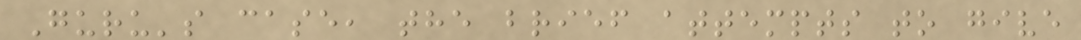Guru's case, the brief attempts to give
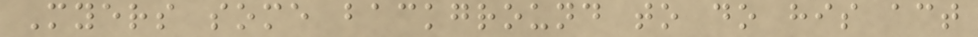Myers some background to do his act
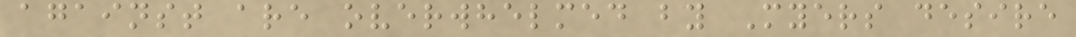against are overwhelmed by Myers desire
